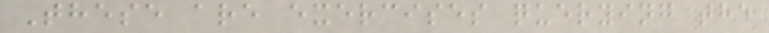These are exercises querying the
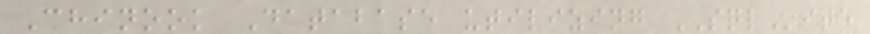Chinook Database utilizing SQLite
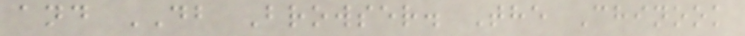and DB Browser. The Chinook
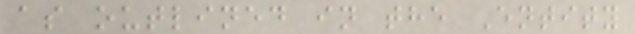as outlined in the Entity
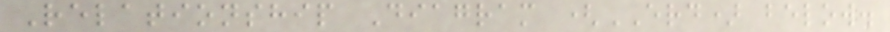Relationship Diagram (ERD) below.
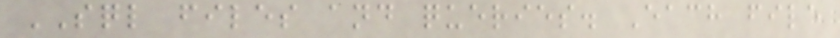SQL files and queries. Each file
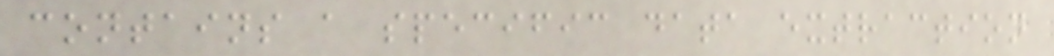contains a specific data extraction
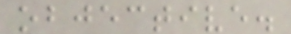objective.
